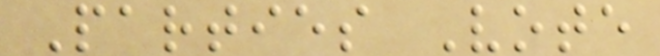Parties Vote
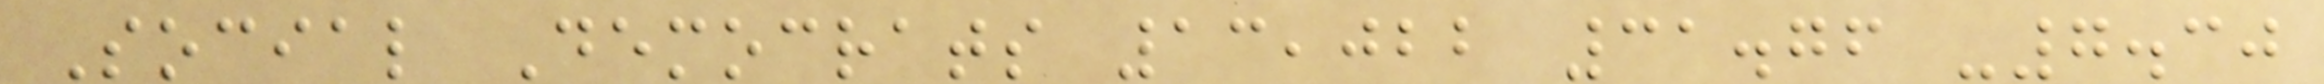Social Democrats 13,022 31.76 -7.30
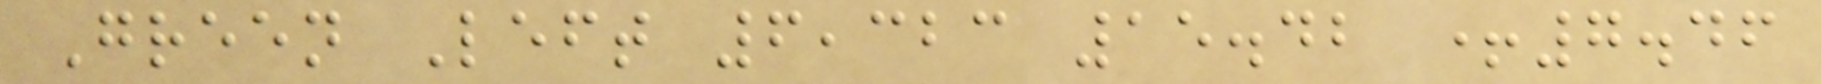Green Left 6,323 15.42 +7.46
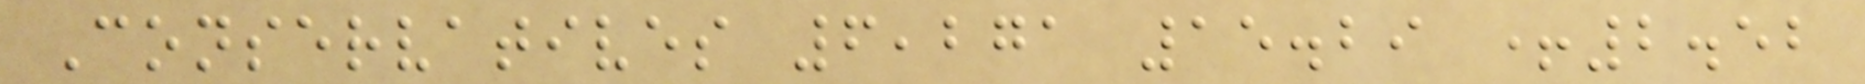Conservatives 6,271 15.29 +2.52
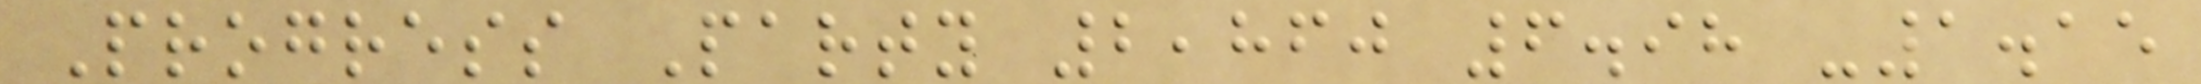Progress Party 2,860 6.98 -1.15
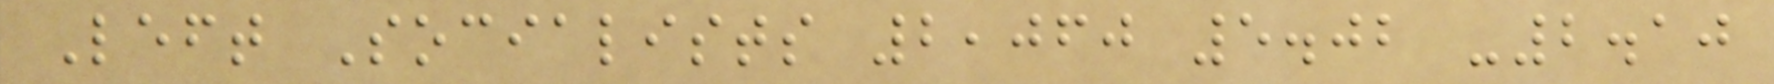Left Socialists 2,060 5.02 -2.10
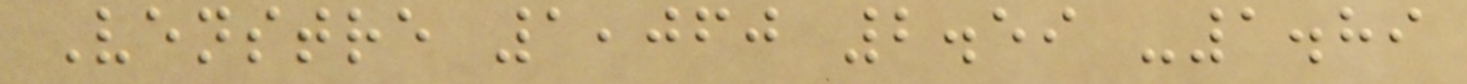Venstre 1,060 2.59 -1.89
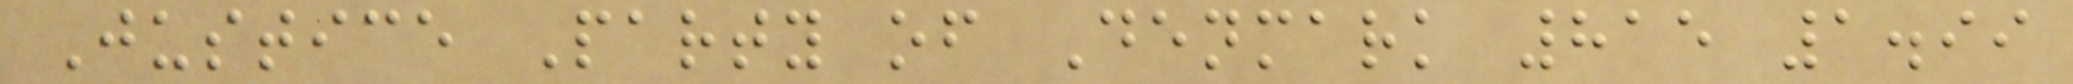Justice Party of Denmark 815 1.99
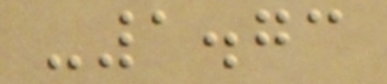-1.73
